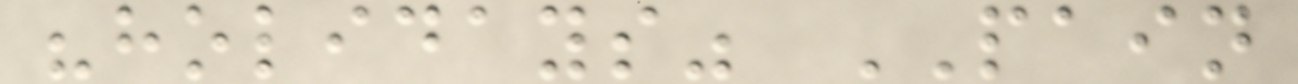"holidays" PAIN
